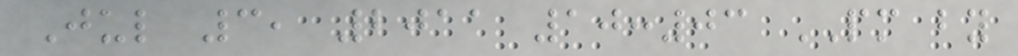Jul 3, 2011 10:03 PM by
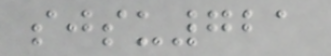sjsu721
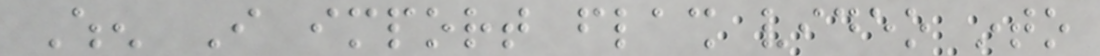When I import flash video into
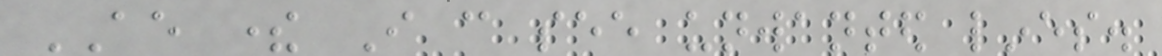AE there I can see unwanted lines.
